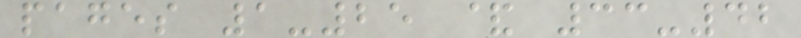pages 1-25 & 33-42
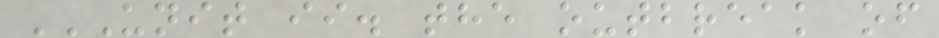UNIT II. THE OUTBREAK OF
